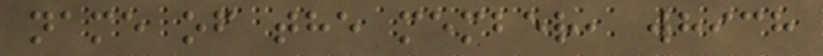name of the member, which
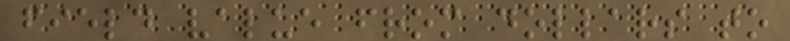field value from dollars to
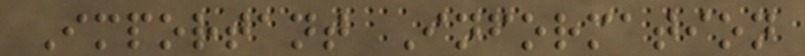Important Information
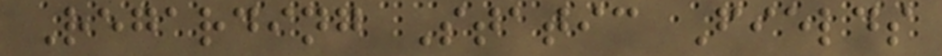Regarding Static Fields
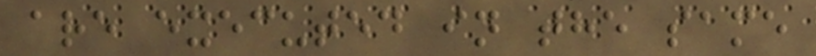are executed in the same
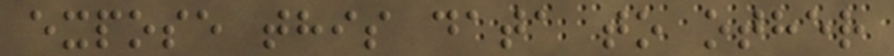expose this data to other
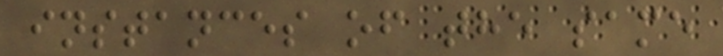instances of the same
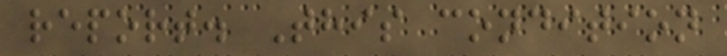report. This condition
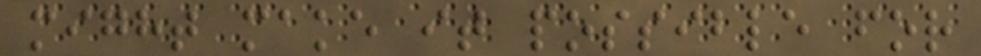might make it possible for
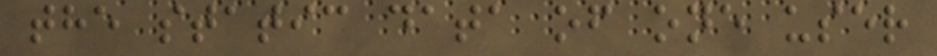the static data of one user
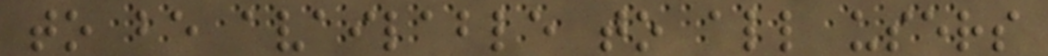to be available to all users
